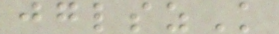jglszK
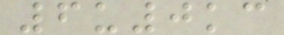6u0kc
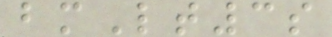bmLt3s
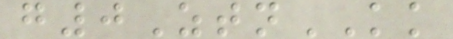g0ZtnKK
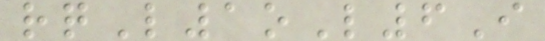rqL1oL6I
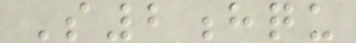S2hqu
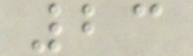23
